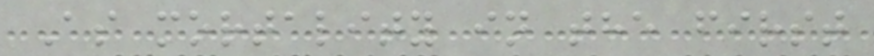As mortality in the first
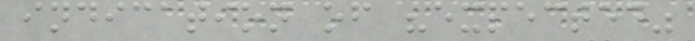indication of "expected"
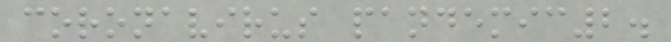coronavirus pandemic2.
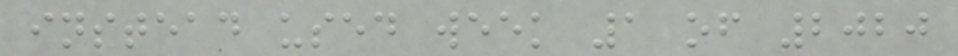instead used week 1 of 2020
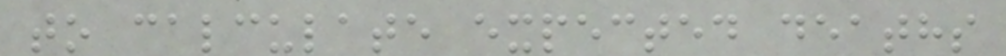to calculate expected deaths
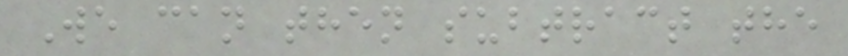We can then subtract the
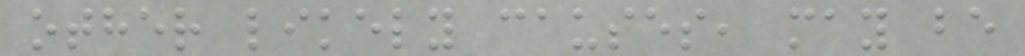other likely causes, may be
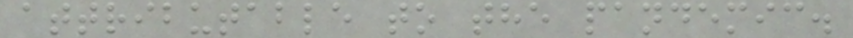attributable to the pandemic.
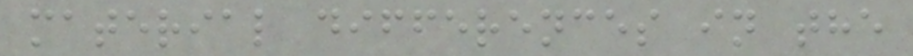material differences in the
